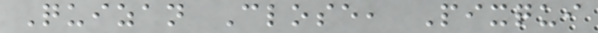Quizan Close, Pixqui
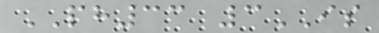PH33 3IS
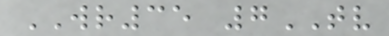WR35 7TV
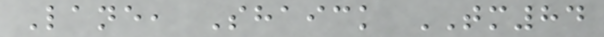Lane, Shaick TM84
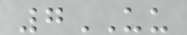7UU
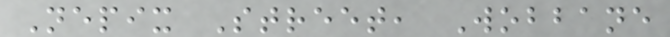Nepix Street, Wobbane
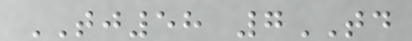TJ58 7TD
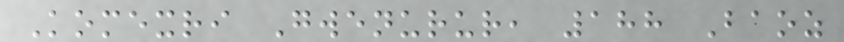Komexri Gwenurur, 188 Baoz
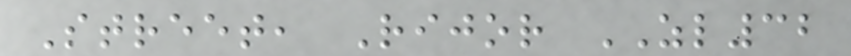Street, Rijor ZL32
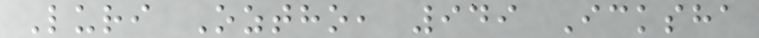Luri Oztho, 949 Icksha
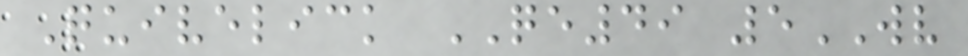Quivelick QE49 5WV
